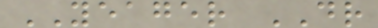YEAGER DR
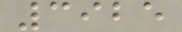3925
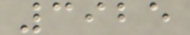3925
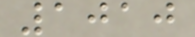1010
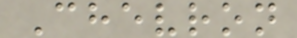Chevron
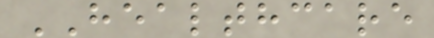HEALTHCARE
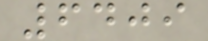6409
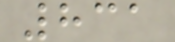831
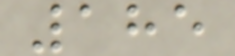185
